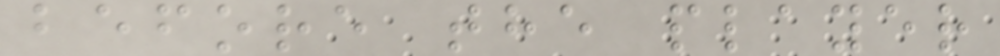before the player
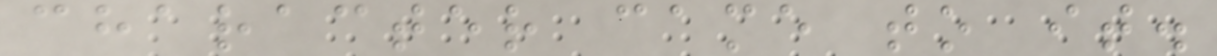character came to it.
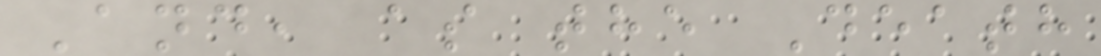And, as the Death
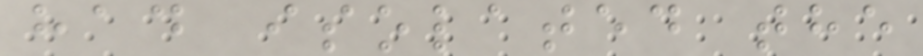had isolated the
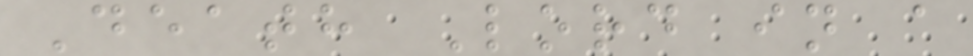Death Lord in a
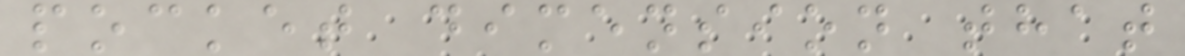pocket dimension that
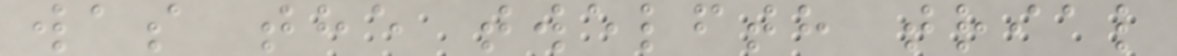was the twelfth trial
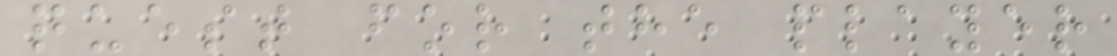quest for the player
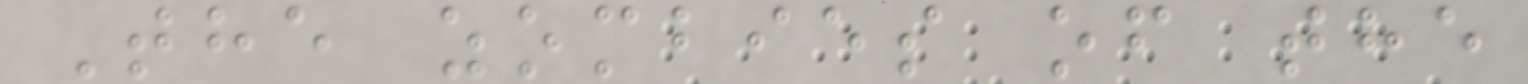The zombies of the
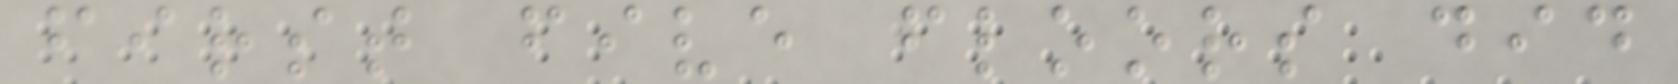first five floors did
